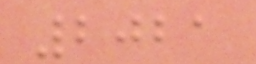2021
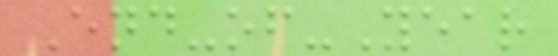End-of-Year
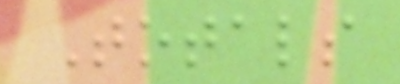Totals
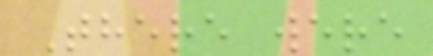There were
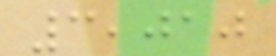3,010
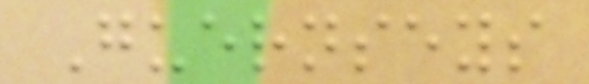Guernseys
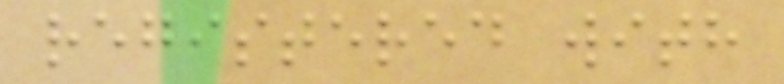registered with
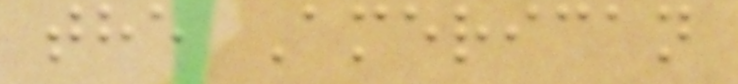the American
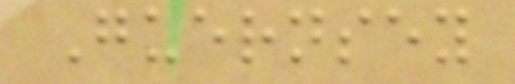Guernsey
